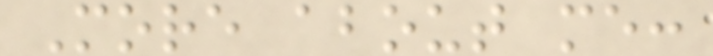More about me:
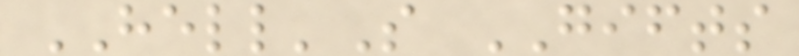HELL'S GIFTS
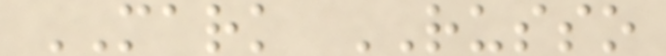MARK RUSSO
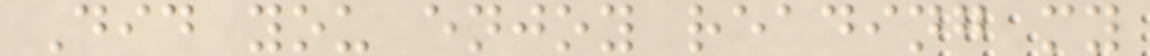Did you enjoy reading my
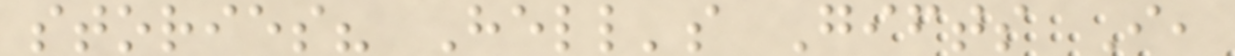stories? Hell's Gifts I,
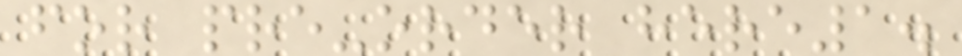for pre-order here1.
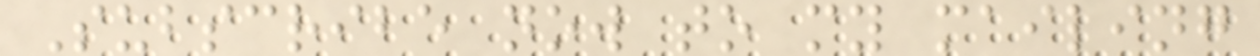Subscribe now to my mailing
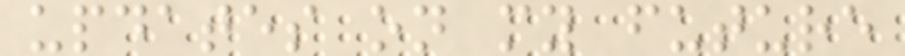updates on my future
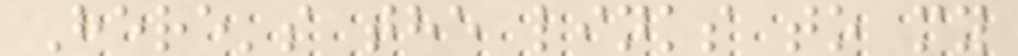Here's the links to my
